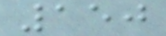150
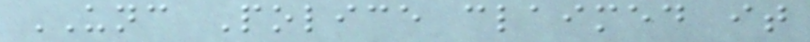UNC Police claimed it
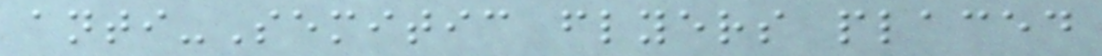anti-Semitic flyers placed
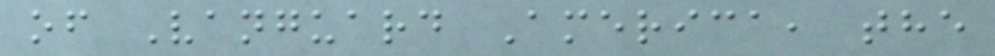of Vanguard America, the
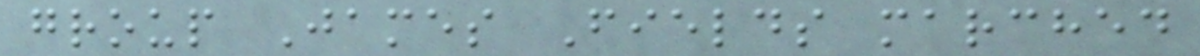group James Fields marched
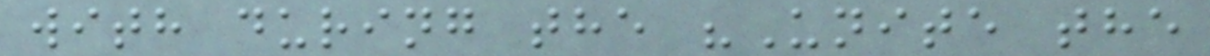with during the "Unite the
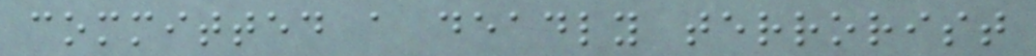committed a deadly terrorist
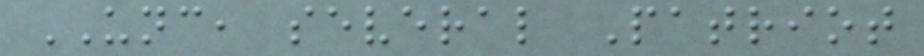UNC, several Patriot
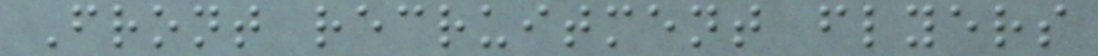Front recruitment flyers
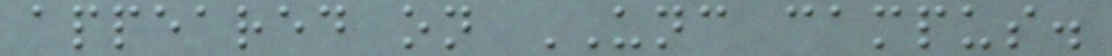appeared on UNC campus.
